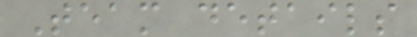Team details
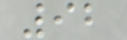92
